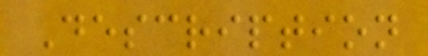Description
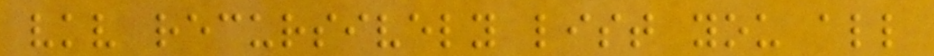vkv recursively list you all
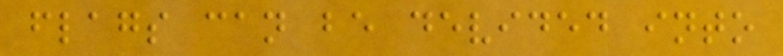flags can be devided into
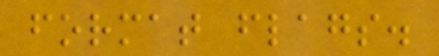format flags.
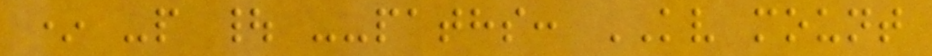* -p | --paths: KV mount
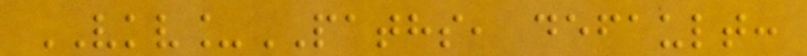VKV_PATHS, default:
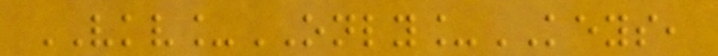VKV_ONLY_KEYS,
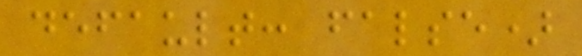default: false)
